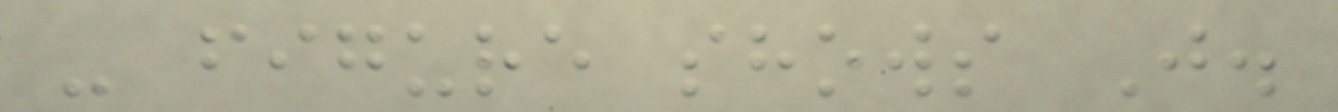- figure shows J.
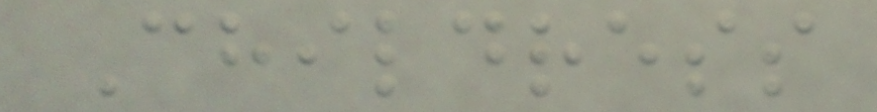Childress
